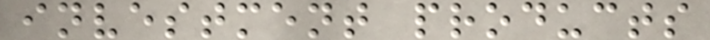investment products
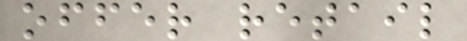offer retail
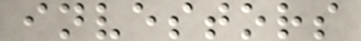investors
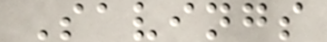Savings
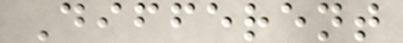Different
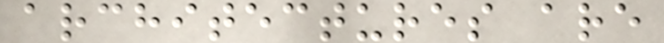architectures are
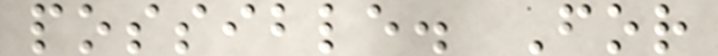possible. For
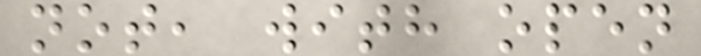not, with open
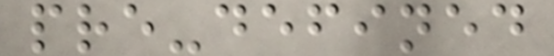pre-defined
